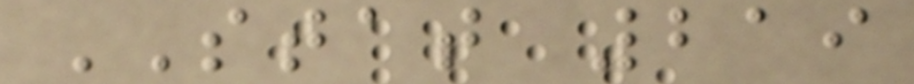STAT 219
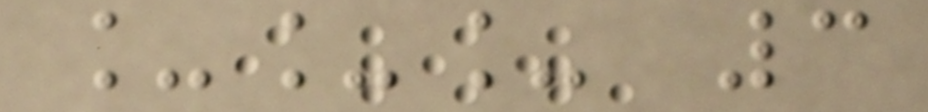___ 3
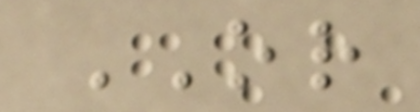OR
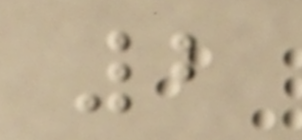2
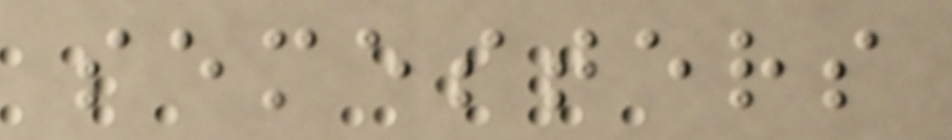semesters
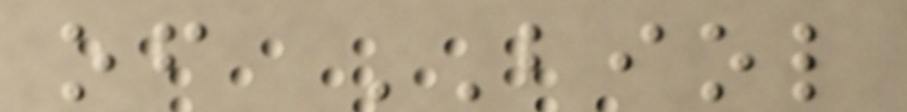of BIOL
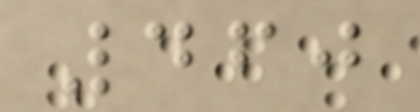460
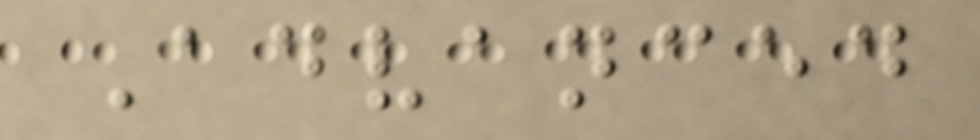Advanced
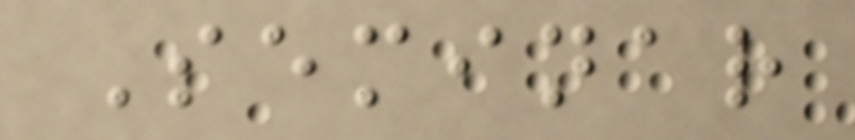Seminar
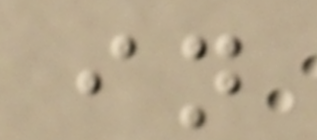in
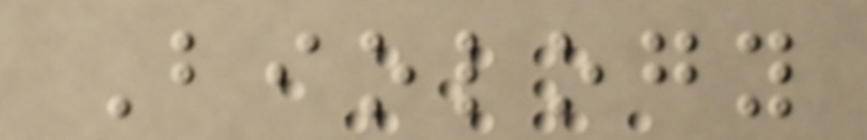Biology
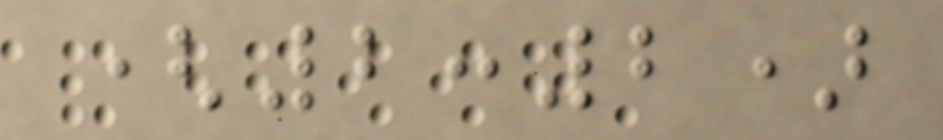(2:2)
